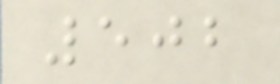502
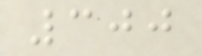300
